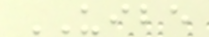UIBE
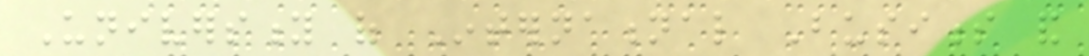University of International Business and
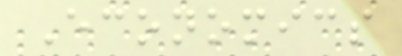Economics
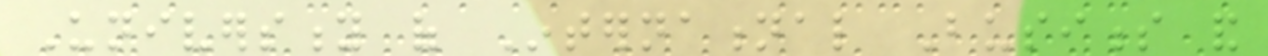University of International Business and
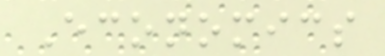Economics
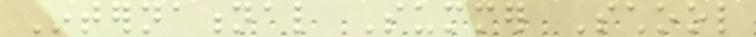International Summer School
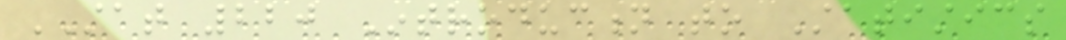STAT 220 Introduction to Statistics
